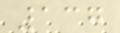137
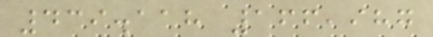439.118 166,987
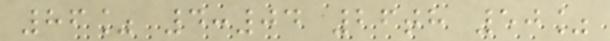86% 4:04 26th 50%
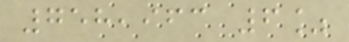758,963 6%
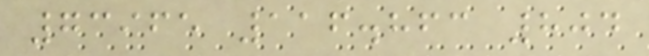73965 116.863 804
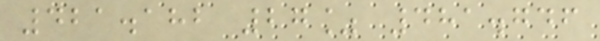421.182 27% 481.746
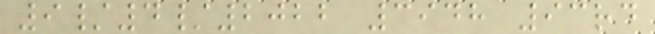9/4/2022 3948 93rd
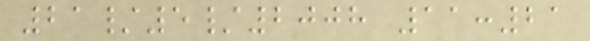21/5/2008 11:21
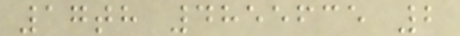17th 4855635 2
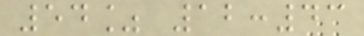54% 12:43
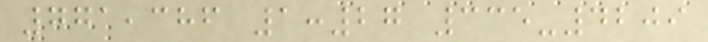771,386 1:27 335-4209
